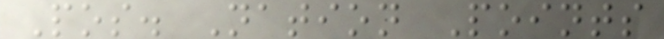Pos. Nation Points
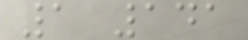1 141
